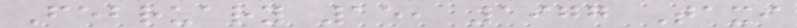February 15, 1977 Taxi
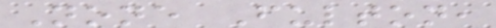None Fulton,
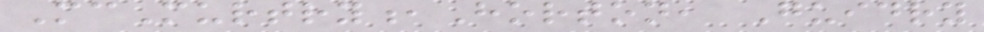McMurtry,Horton, Guidry
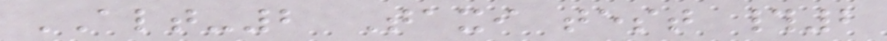ALT-2 Taxi test #2
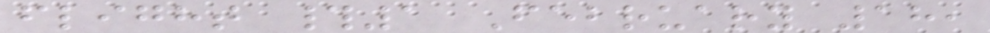flight #1 February 18,
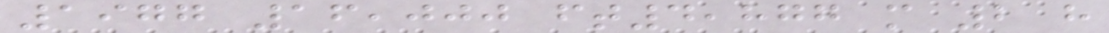1977 16,000 ft4,877 m 2 h
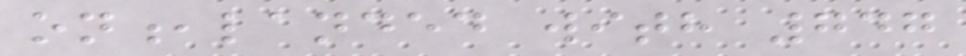on,landed with 747
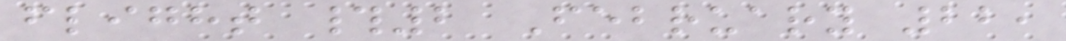flight #2 February 22,
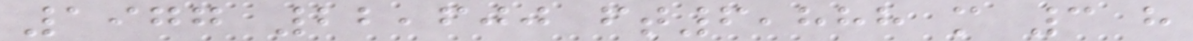1977 22,600 ft6,888 m 3 h
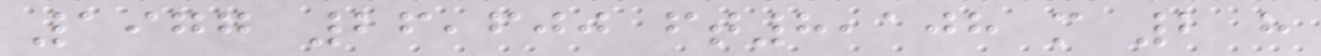1977 26,600 ft8,108 m 2 h
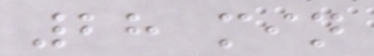28 min
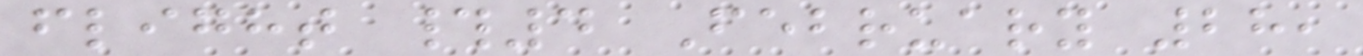flight #4 February 28,
